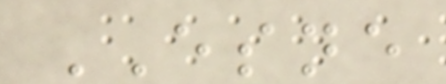ESNE
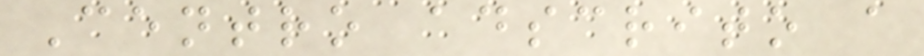Centro adscrito a
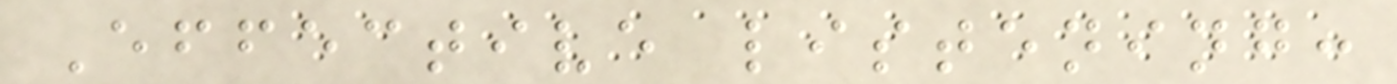Effective listening:
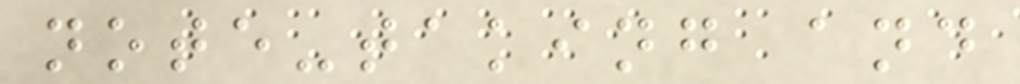note-taking and
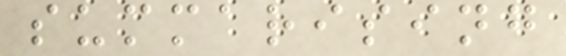summarising
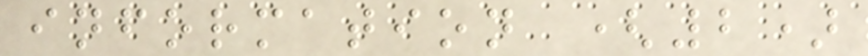information (2)
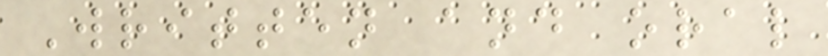Written and oral
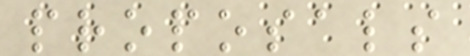proposals
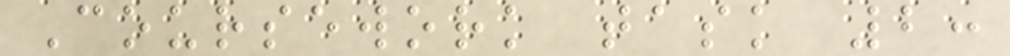Coursework task 2:
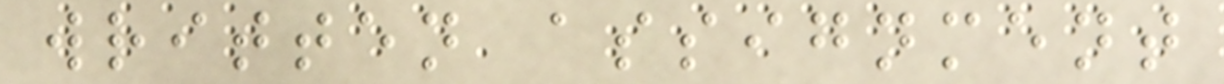written assignment
